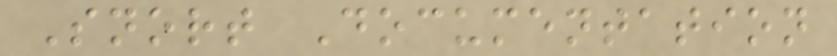Snort Documentation
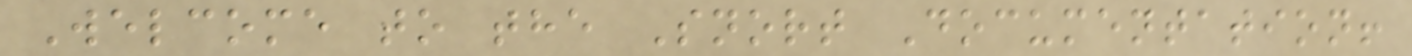Welcome to the Snort Documentation!
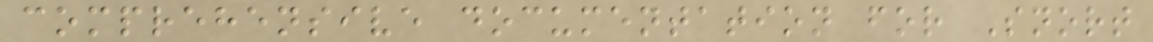comprehensive documentation for Snort
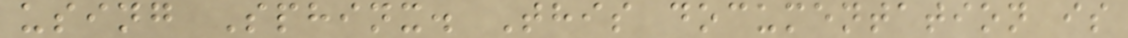using Sphinx. This documentation is
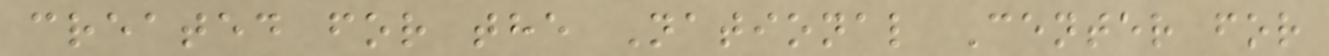created for the National Center for
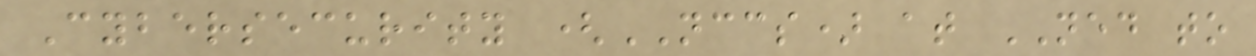Cybersecurity (NCCS) at NED to
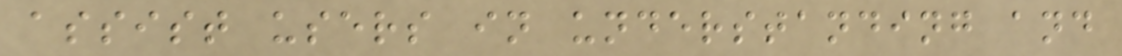assist users in understanding and
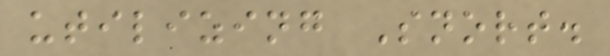utilizing Snort.
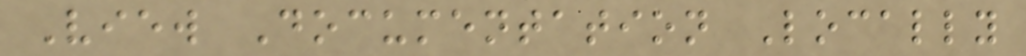View Documentation Locally
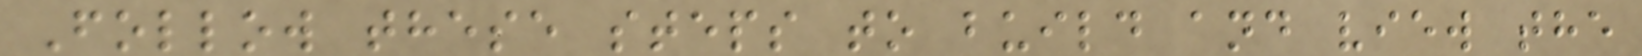Follow these steps to build and view the
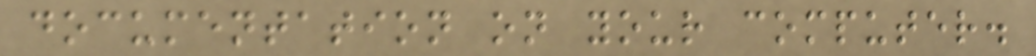documentation on your computer.
